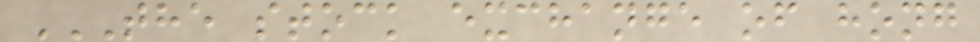THE STOCK EXCHANGE OF HONG
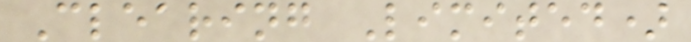Clearing Limited)
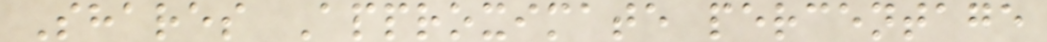Shares Approximate percentage
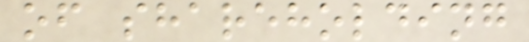of shareholding
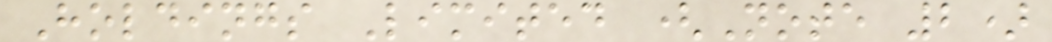Holdings Limited (Note 2)
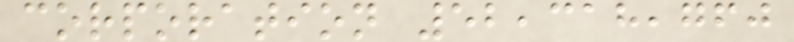corporation 52,318,760
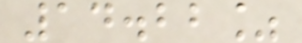14.22%
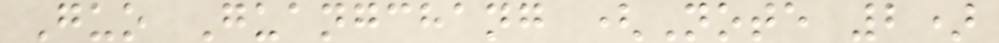Guo Guangchang (Note 2)
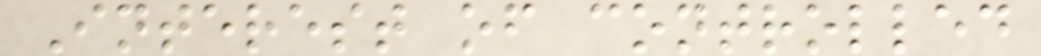Interest of controlled
